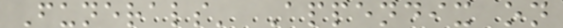Funerals' Appendix on
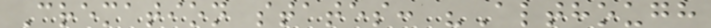Cremation states: "Although
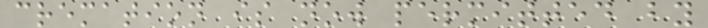cremation is now permitted by
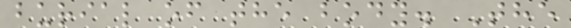burial of the body. The
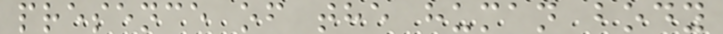presence of the human body
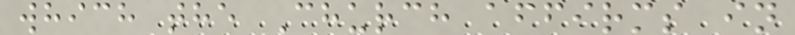which the Church affirms in
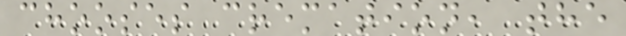chooses cremation, the
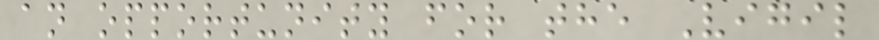an opportunity for the Vigil
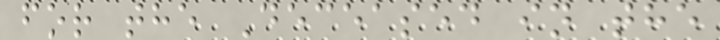for the Deceased in the
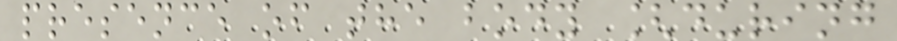presence of the body [during
